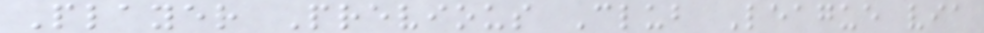Player Previous Club League via
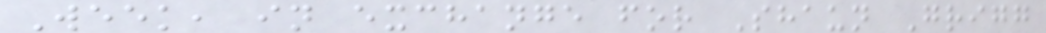Week, in exchange for Shaun Grigg
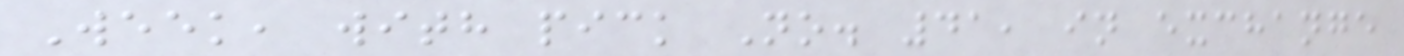Week, with pick No. 41, in exchange
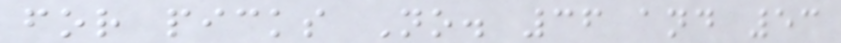for picks No. 36 and 53
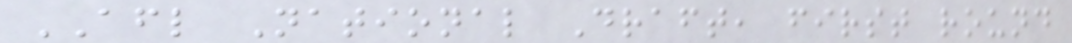AFL National Draft, first round
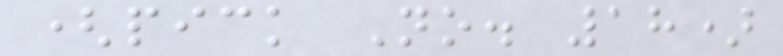(pick No. 18)
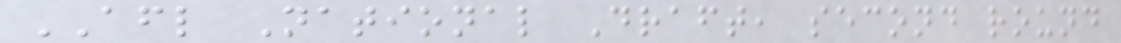AFL National Draft, second round
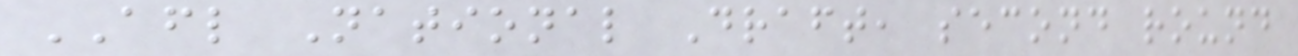AFL National Draft, second round
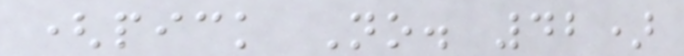(pick No. 42)
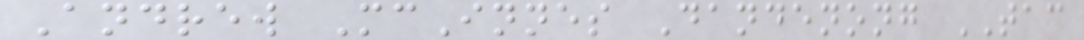Andrew McInnes Dandenong TAC
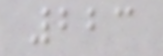223
